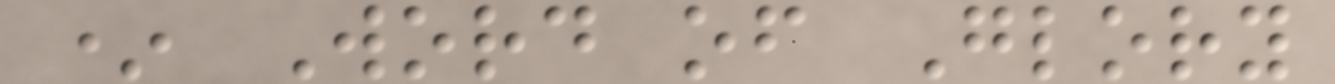* Word of Glory
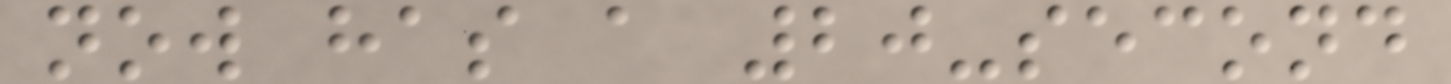now has a 20-second
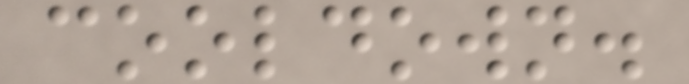cooldown.
